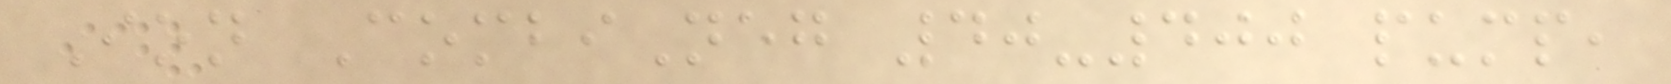Ion CombiNeg 40-400 pump,
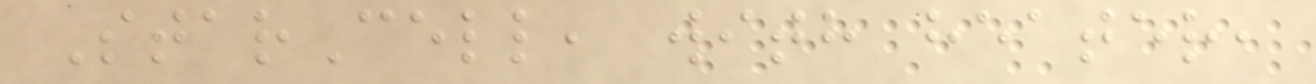StarCell, with heater,
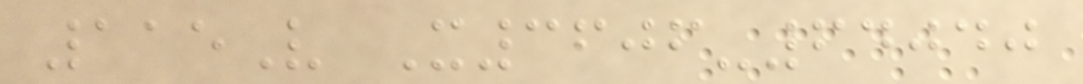115V X3606-64040
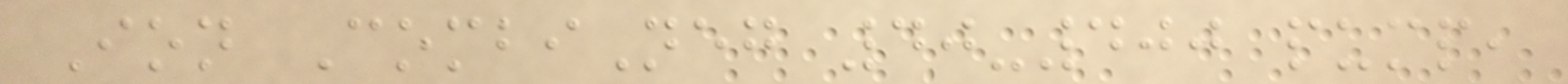Ion CombiNeg 40-400 pump,
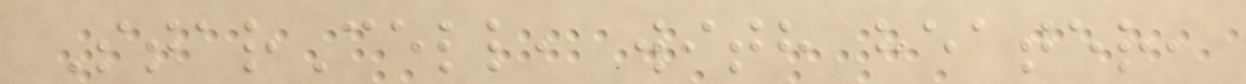StarCell, with heater,
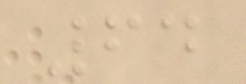64
